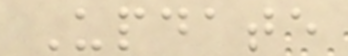Update
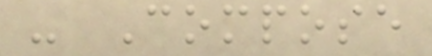- Compose
